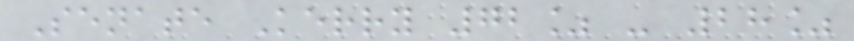Senate Kerry 72% - 28%
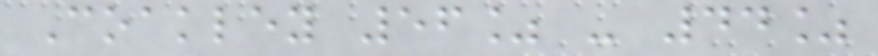Coakley 56% - 44%
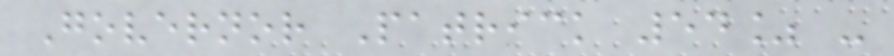Governor Patrick 54% -
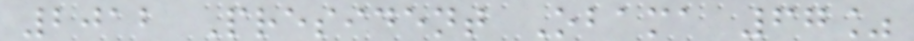2012 President Obama 67%
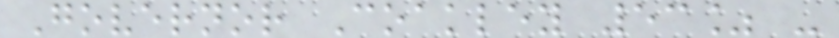Governor Coakley 53% -
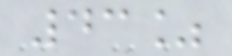43%
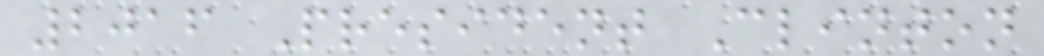2016 President Clinton
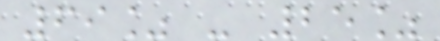69% - 25%
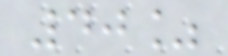40%
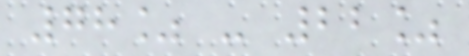78% - 22%
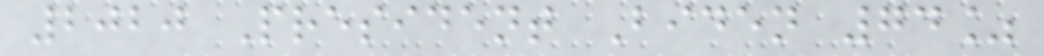2020 President Biden 74%
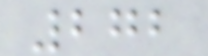272
